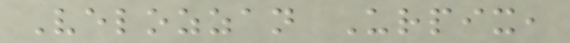Velozzan Urpix,
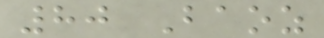80 Baoz
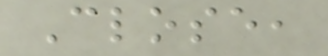Close,
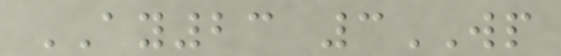AY23 3WP
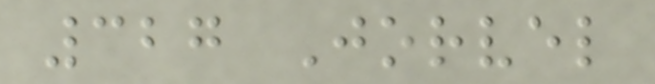327 Jorvel
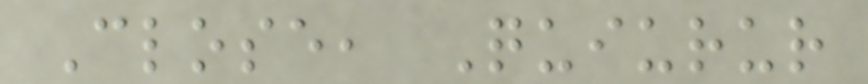Close, Quiurur
